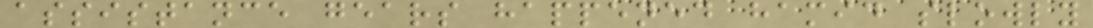assistance gears happened hamid slowly
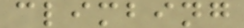climbing
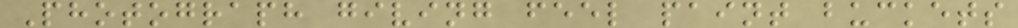Photograph giving feel paint buckets
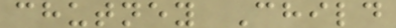chutney Child
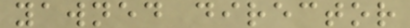yawned director
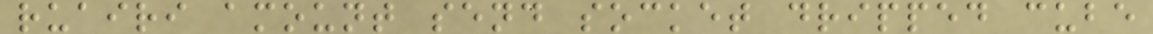ruairi amount send socket dripped cube
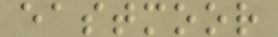eastmoor
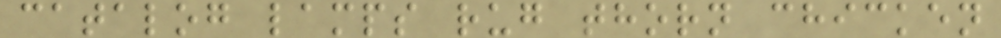catalog lamps rug thorn chicken
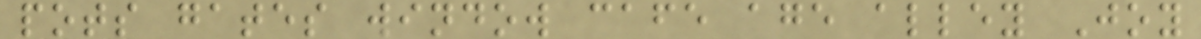pots gates window cafe age alley Joy
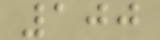100
